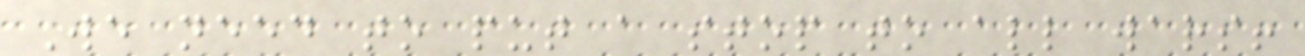We need to put a stop to all wars!
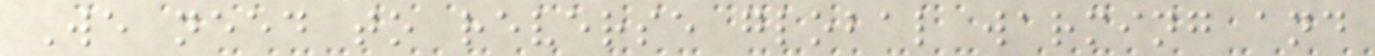We need to reverse global warming and
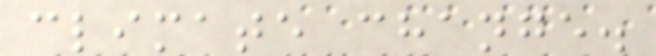climate change.
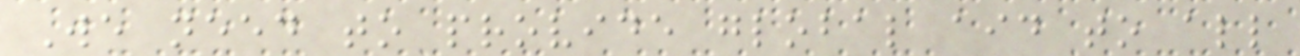We need to provide global aid to all
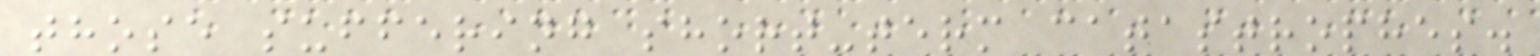those suffering short-term catastrophes.
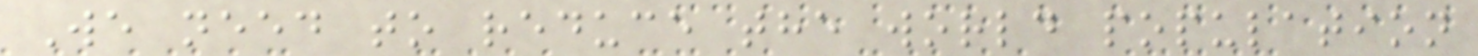We need to reduce the world population
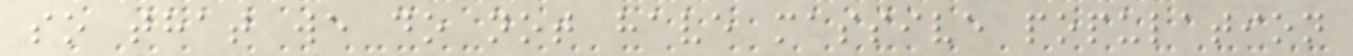so that we do not have massive population
